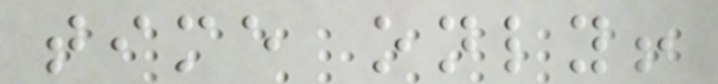time only!
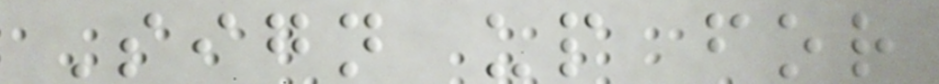Sign up for
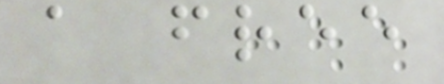a free
